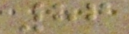86
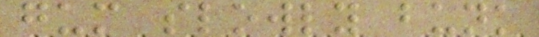gum slowly bunk
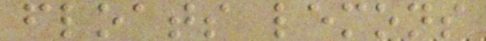floats lemons
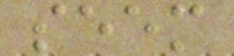seem
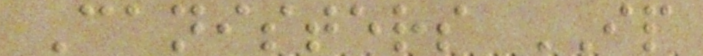Canisters IP
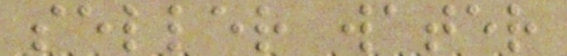seller water
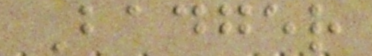Badger
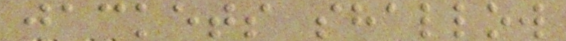jackets shallow
